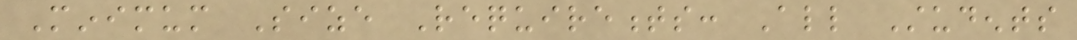Minimum Size Requirements: All Students
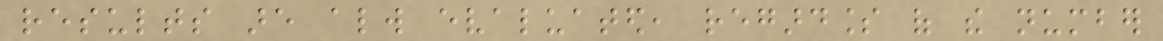results are always evaluated, regardless of the number
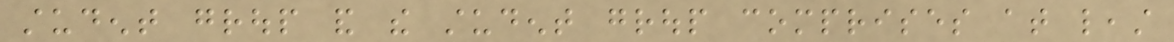student group and the student group comprises at least
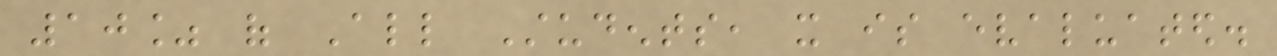10% of All Students, it is evaluated.
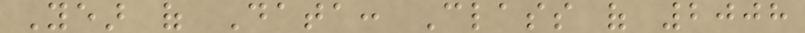Year of Data: Class of 2008
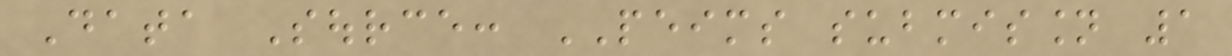Data Source: PEIMS submission 1
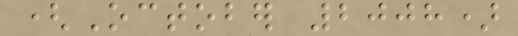(October 2008)
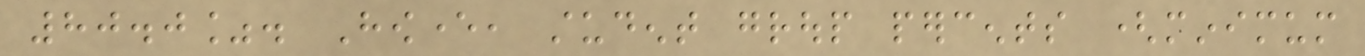80.0%. However, student group percents (minimum
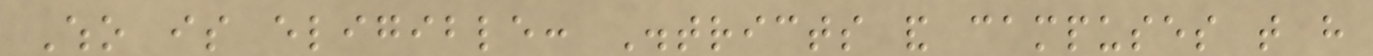Who is eligible: Districts and campuses that have
